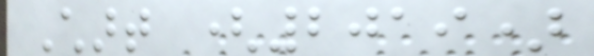Chart (2019)
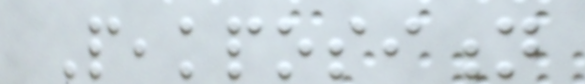Peakposition
